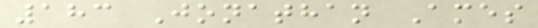183 Jonathan Ames
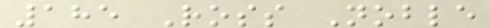185 Ross Noble
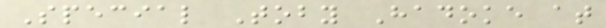Special Toby Hadoke at
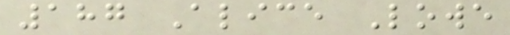187 Alice Lowe
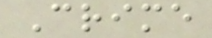Crime
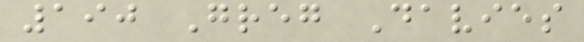190 Greg Davies
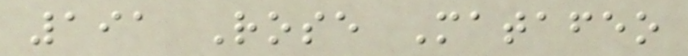191 Rose Matafeo
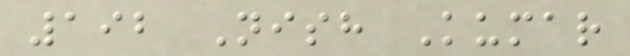192 Nish Kumar
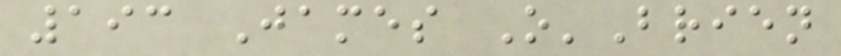193 James O'Brien
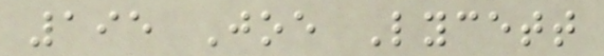195 Joe Lycett
